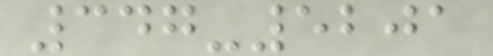347-5201
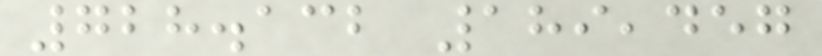728.132 189,457
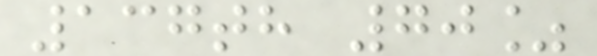137th 70%
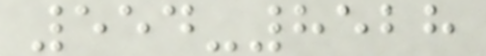554-8528
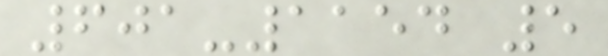601-1154 5
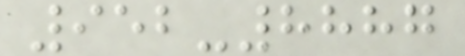952-8887
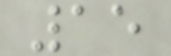15
